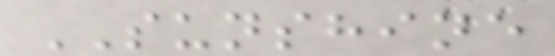SUNSHINE
